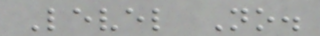Level No.
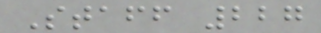Staff 227
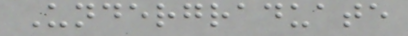Undergraduate
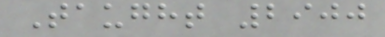Taught 2900
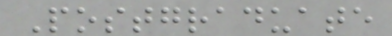Postgraduate
